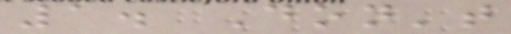1. Don't
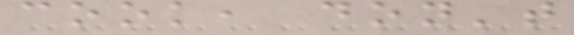cook, don't
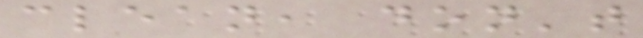clean, don't
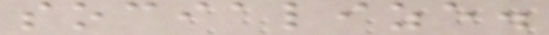socialize.
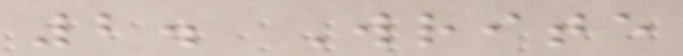2. Write
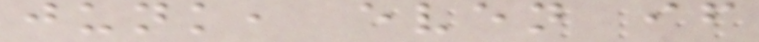junk, even if
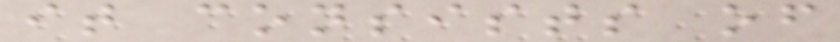it consists of
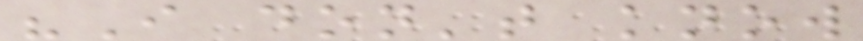"I don't know
